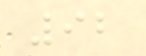92
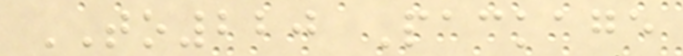TO220 Package
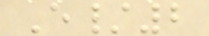E/2
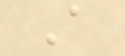A
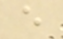e
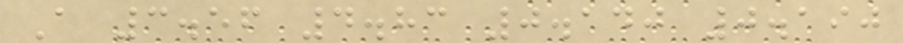A 3.56 4.83 0.140 0.190
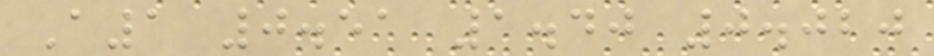A1 0.51 1.40 0.020
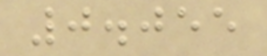0.055
